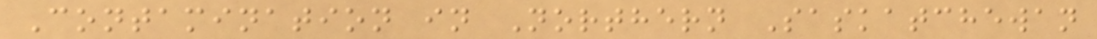Contamination in Northern Saskatchewan
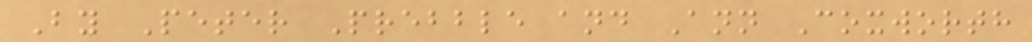By Peter Prebble and Ann Coxworth
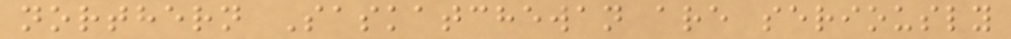northern Saskatchewan are seriously
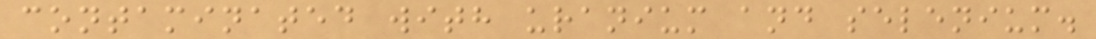contaminated with uranium and selenium.
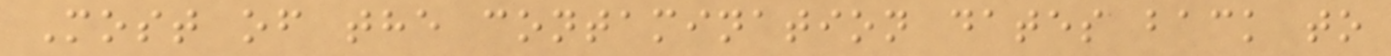Most of the contamination dates back to
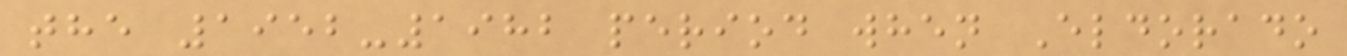the 1952-1982 period when Eldorado
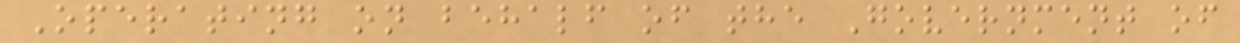Operating on behalf of the Government of
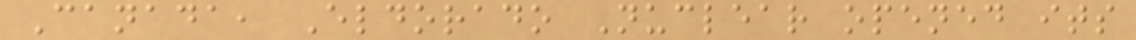Canada, Eldorado Nuclear opened its
